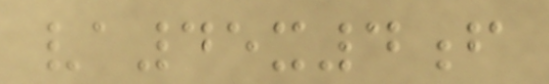va45x4f
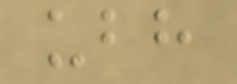ubh
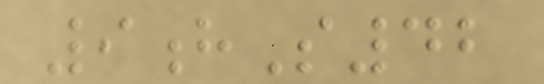9hS42
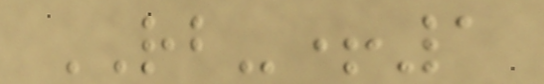RB-+1
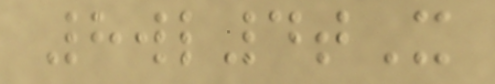8wl4tX
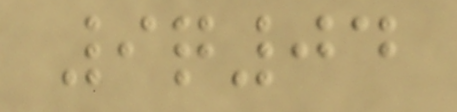9q04
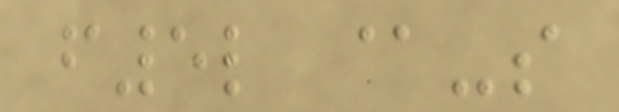f5l @-s
